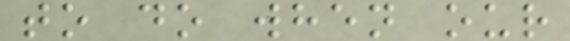to do when our
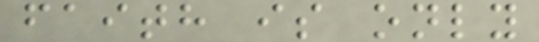faith is only
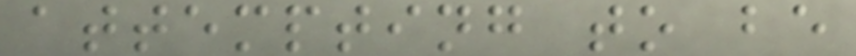attempting to be
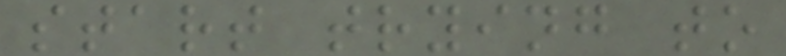start trying to
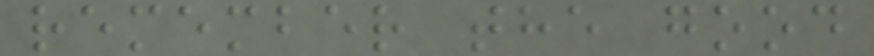remember the good
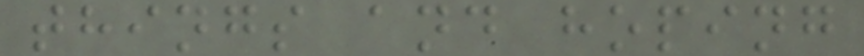things and hoping
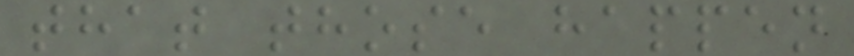that those happen
